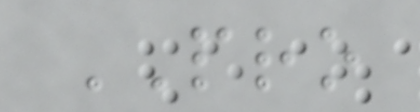PRO
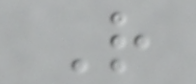R
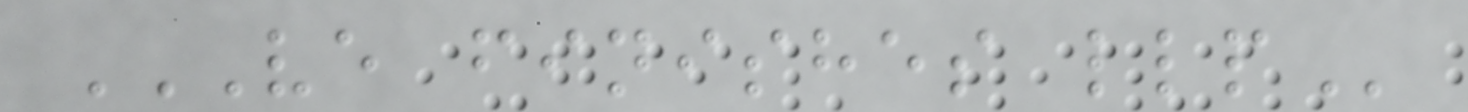VE FINISHES LLP
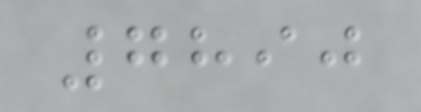7890
